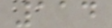114
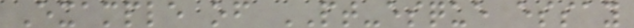Example of PT-esque essay
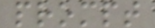prompt
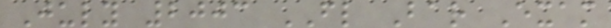July 2003 FL Bar Exam
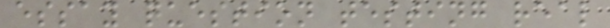essay question testing real
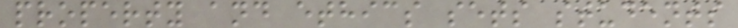property and ethics sets students
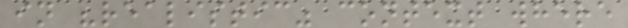in "realistic" context where
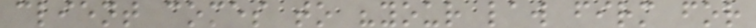client comes to "your law firm for
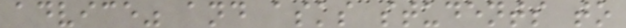advice" and asks students to
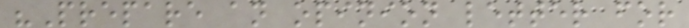"Prepare an opinion letter for
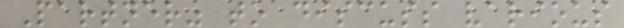Partner" to discuss various
